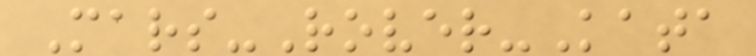Mars-Rover-Kata
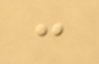:
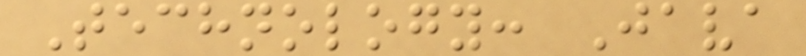Technology: Java
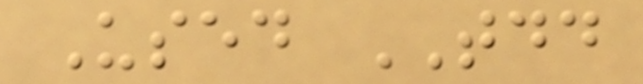Used TDD
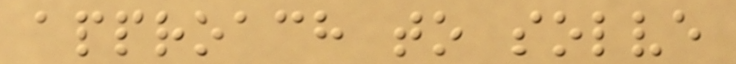approach to solve
